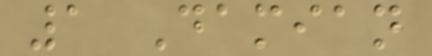1 Damian
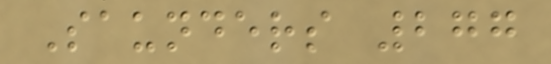Saunders 277
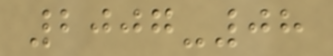2007-08
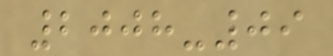2008-09
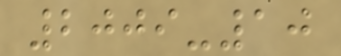2009-10
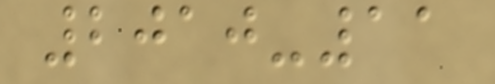2010-11
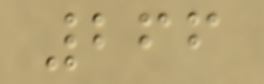266
